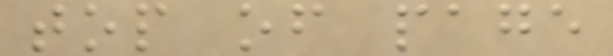top of page
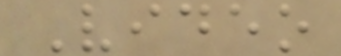Video
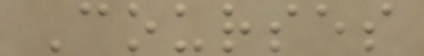Courses
